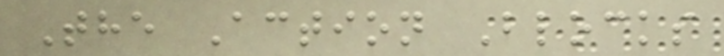The Action Blocks
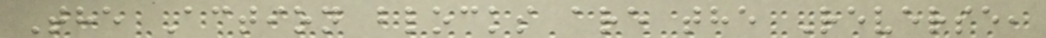The Action blocks are the Reverse,
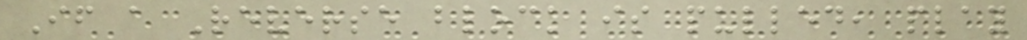If a Reverse block is pulled, play
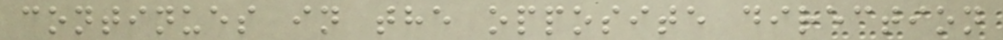continues in the opposite direction
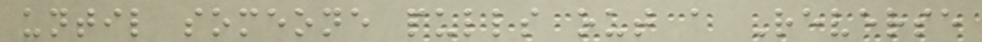until someone pulls out a Reverse
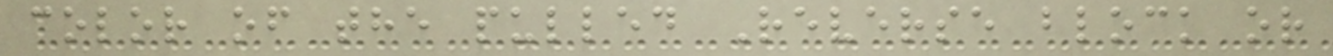color of the pulled Reverse block or
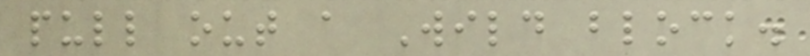pull out a Wild block.
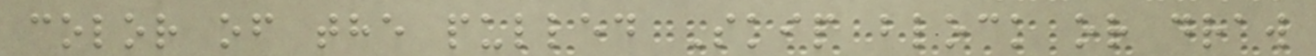color of the pulled Skip block or draw
